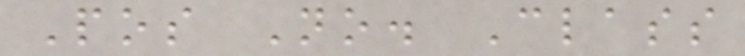Pos No. Class
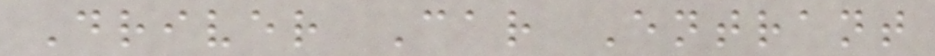Driver Car Entrant
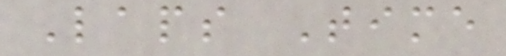Laps Time
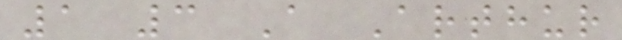1 3 A Arthur
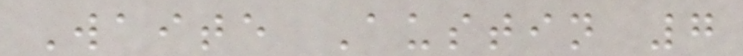Waite Austin 7
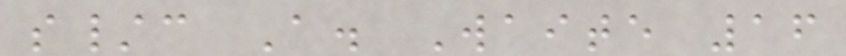s/c A. Waite 16
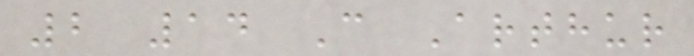2 14 C Arthur
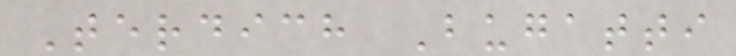Terdich Bugatti
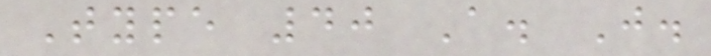Type 40 A. J.
